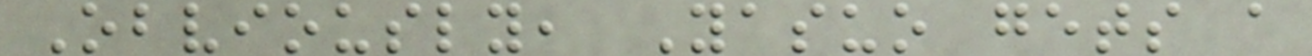Obviously, Yasuo gets a
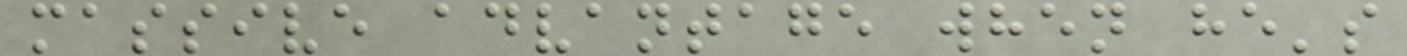massive advantage when he's
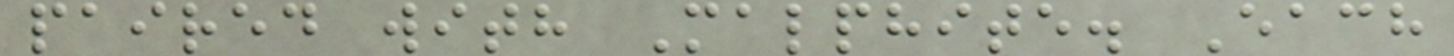paired with Malphite. Each
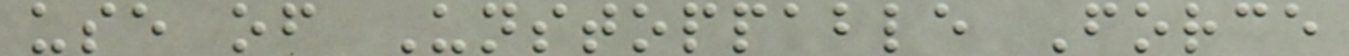use of Unstoppable Force
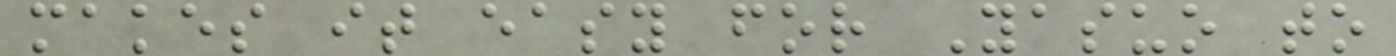makes it easy for Yasuo to
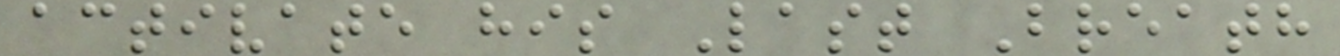activate his Last Breath
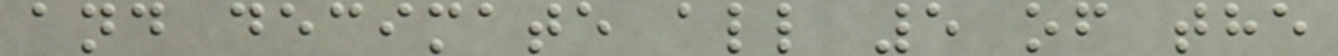and decimate all 5 of the
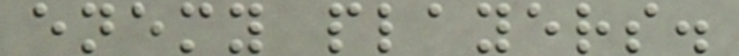enemy players.
